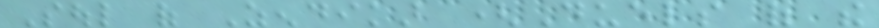Soul of Zendikar (Duels of the
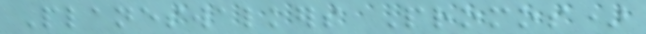Planeswalkers Promos)
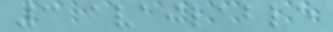3 available
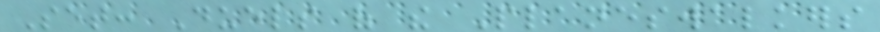Set: Duels of the Planeswalkers
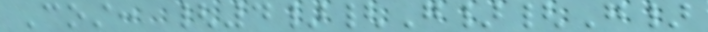Cost: {4}{G}{G}
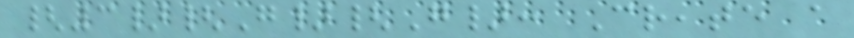{3}{G}{G}: Create a
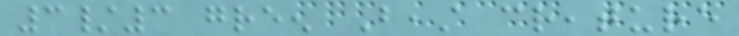3/3 green Beast creature
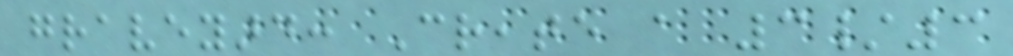graveyard: Create a 3/3
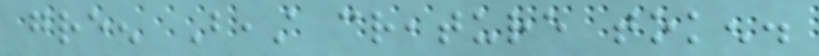green Beast creature token.
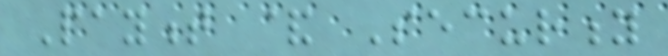Payment & Security
